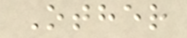Other
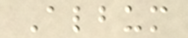Album
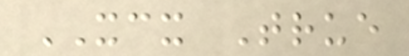XCX True
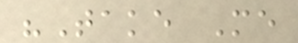"Take Me
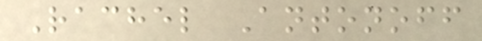Rachel Antonoff
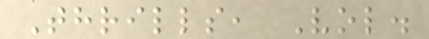Thrills, Vol.
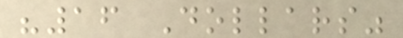"16 Dollars"
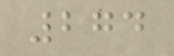274
